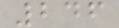246
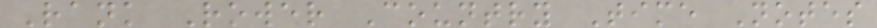Rank Rower Country Time Notes
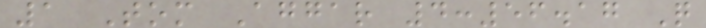1 Tom Aggar 4:56.17 Q
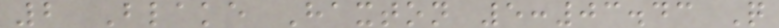2 Blake Haxton 5:03.43 Q
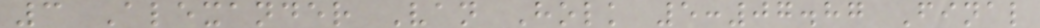3 Alexander Van Holk 5:07.87 Final
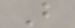B
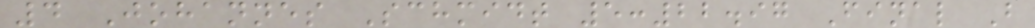4 Johannes Schmidt 5:22.97 Final B
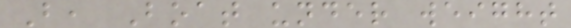B, Boat under weight
